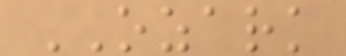OZARK
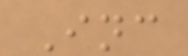Inc
